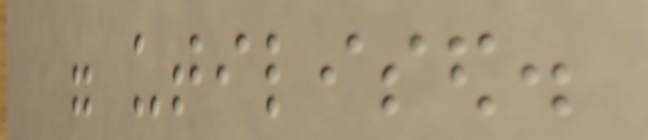were utilised.
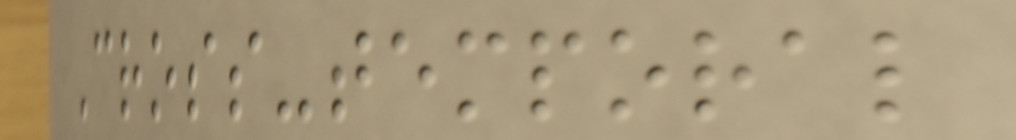Cross-temporal
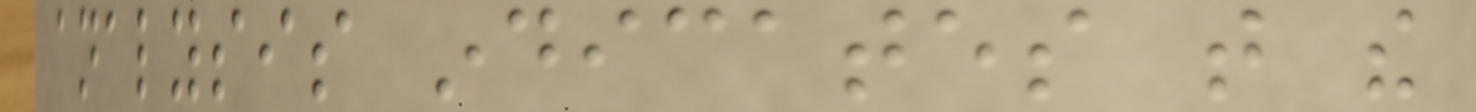analysis indicates that the
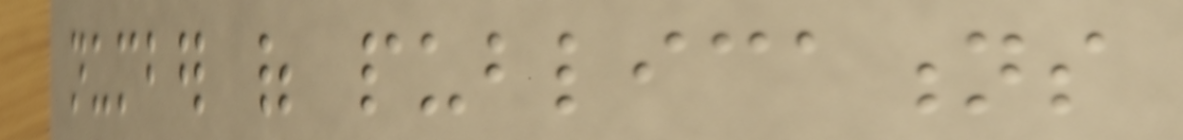number of publications
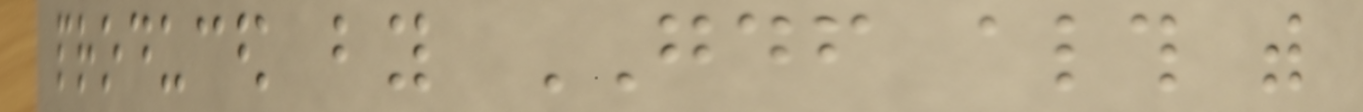produced by GDF although with
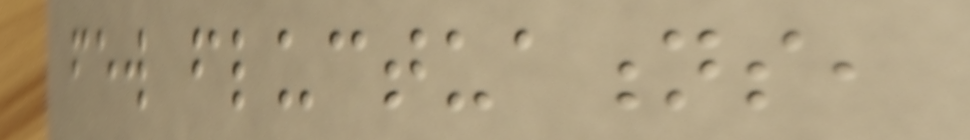few fluctuations,
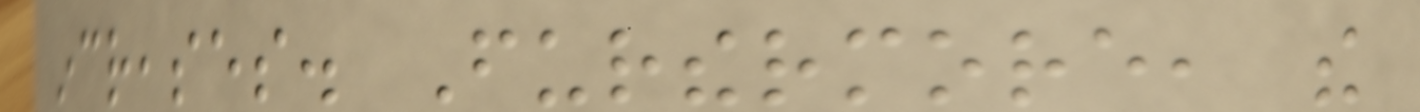increases. Furthermore, the
